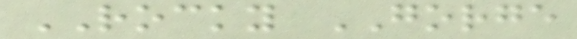ROCKY GORGE
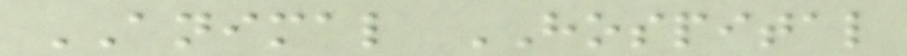ANIMAL HOSPITAL
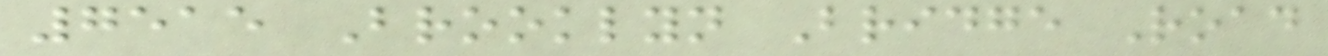7515 Brooklyn Bridge Road
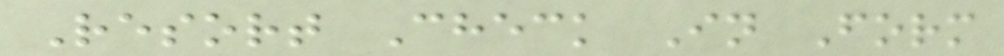Resort Check In Form
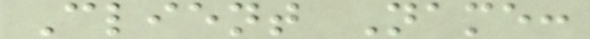Client Name:
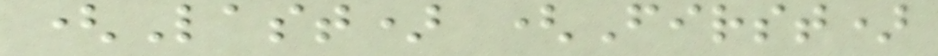(Last) (First)
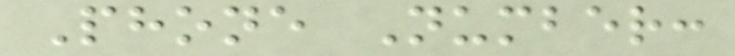Phone Number:
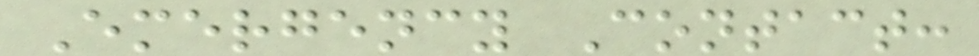Emergency Contact:
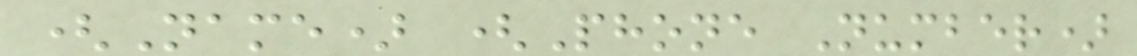(Name) (Phone Number)
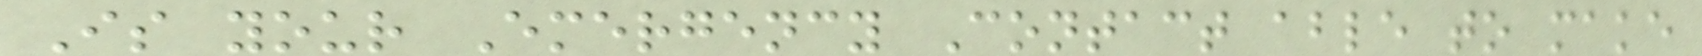Is your Emergency Contact able to make
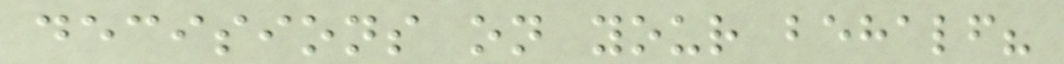decisions on your behalf?
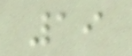19
